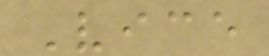Vice
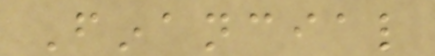Financial
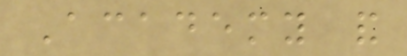Academy and
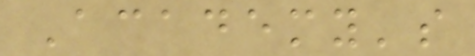Academy's
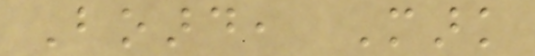Board, Mark
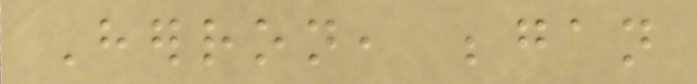Herron, began
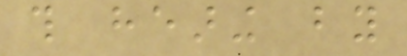this hearing by
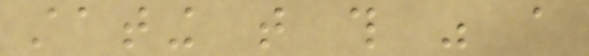stating that this was a
